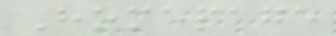Homepage
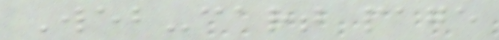Web-cart page
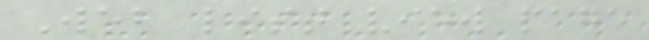Web list view page
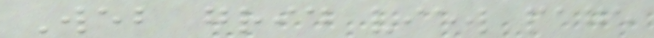Web grid view page
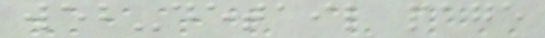web-detail page
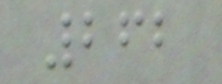262
